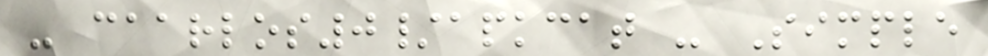- caarlos0/apkcat - Simple
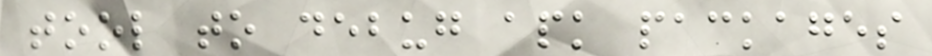tool to debug apk packages
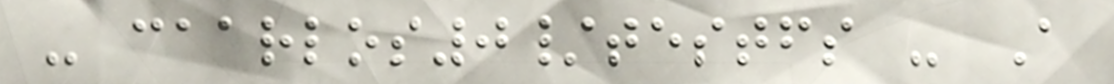- caarlos0/testfs - A
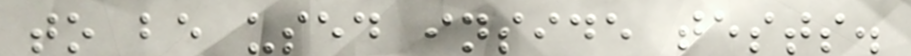to be used inside tests.
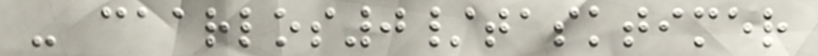- caarlos0/tasktimer
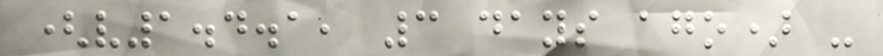(v1.4.1, 3 days ago) -
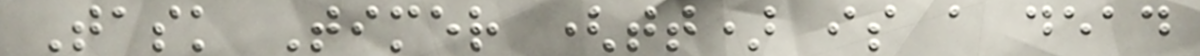Task Timer (tt) is a dead
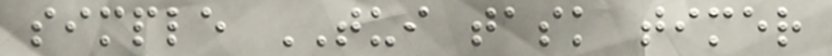simple TUI task timer
